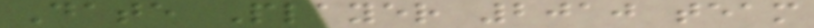Date Player 2010 team
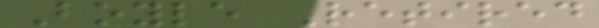Boyle Retired
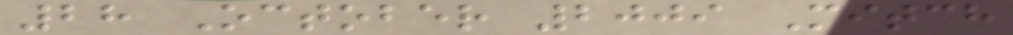28 October 2009 Mitch
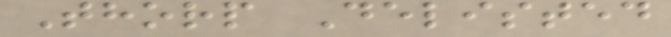Thorp Delisted
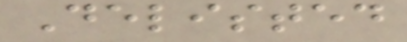Delisted
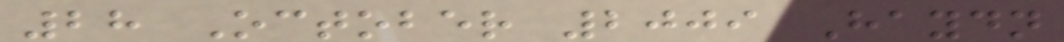28 October 2009 Haydn
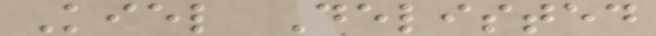Kiel Delisted
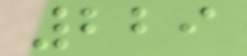229
